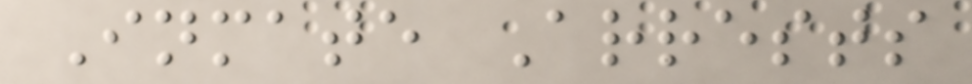Inmate Arrests
